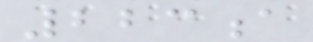223a
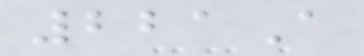221A
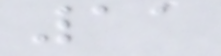11
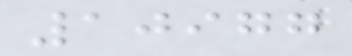10977
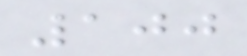100
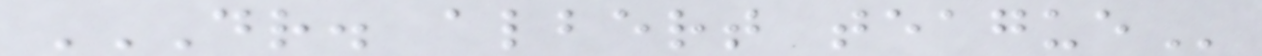DR. ALBERT TEAGUE
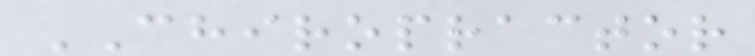CHIROPRACTOR
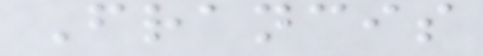Francis
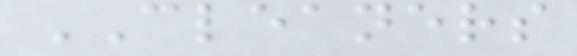CLEANERS
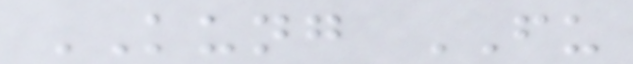KUNG FU
